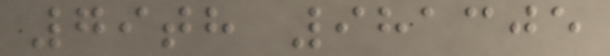79th 981305
